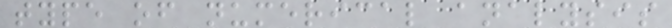type of numerical analysis
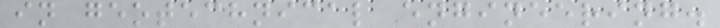in geotechnical engineering.
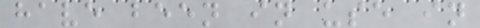have been in use in
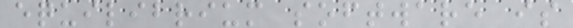equilibrium software is
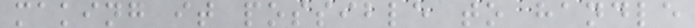making it possible to handle
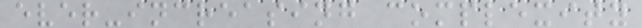ever-increasing complexity
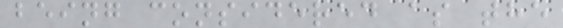being considered as the
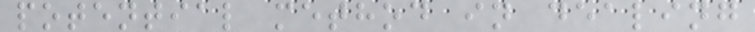potential method in dealing
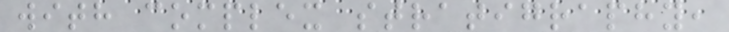with complex stratigraphy,
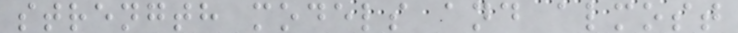strength models and almost
